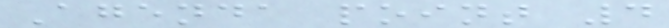Agenda point 4
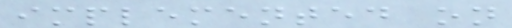implemented on
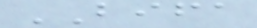BIFA
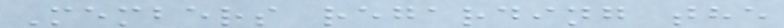Members regarding the
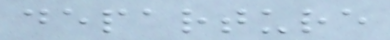departure
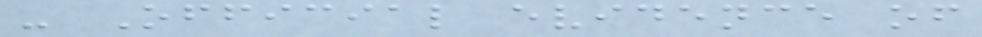- Official evidence of
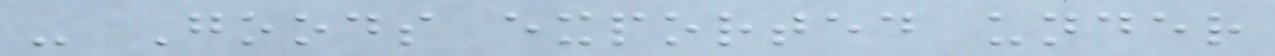- Goods exported under
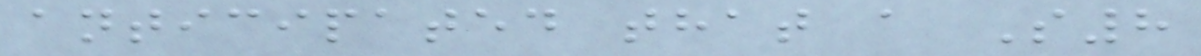anticipated that a S8
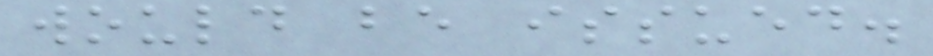would be issued.
